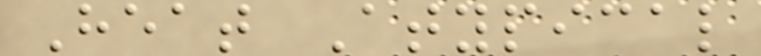Heat Atypical
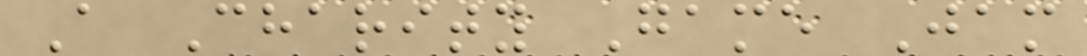A Charity Game Jam
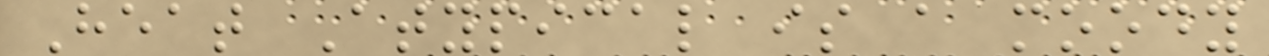Heat Atypical is a moody
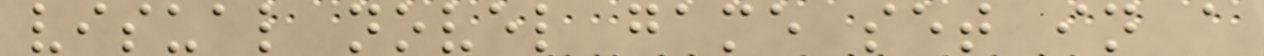visual novel game set in a
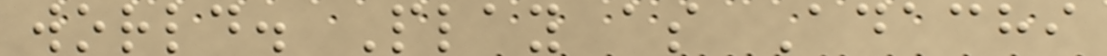world. Play as Adachi
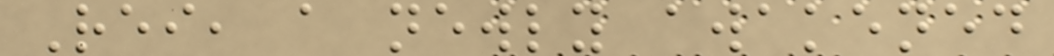Rei, a newly awakened
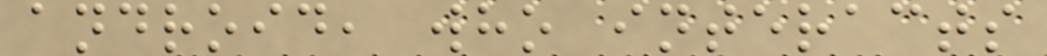android, who interacts
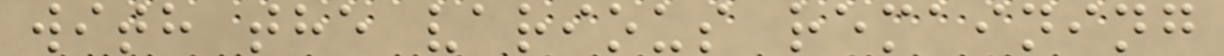with the various remaining
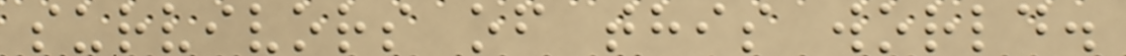survivors of this world.
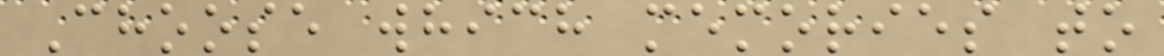Choose which memories to
